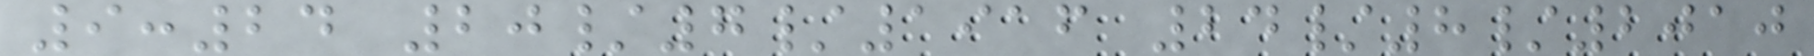9:24 20/7/1916 24/8/2010
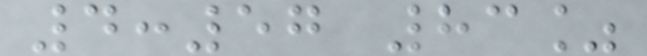4:57 83%
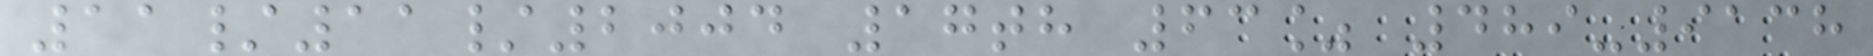11/11/2004 17th 63% 489-9138
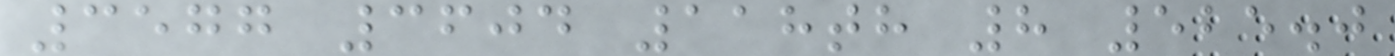3577 3604 118th 8 525.0
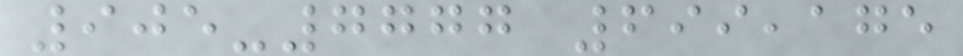905-7777 699,175
